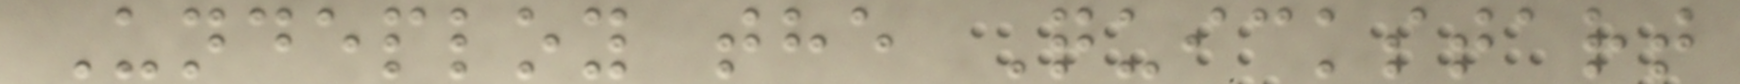Undeploy the Quickstart
